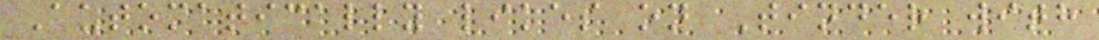Automatically likes on Tinder with
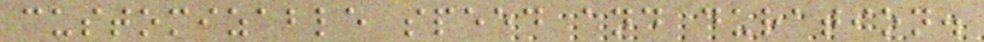customizable speed and duration.
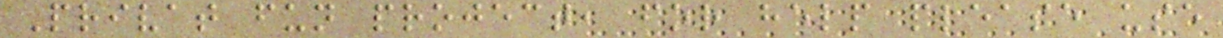Privat fun project, for help please use
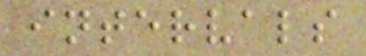intervals
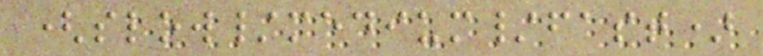(slow/medium/fast)
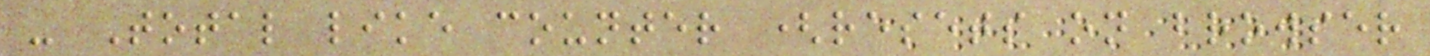- Total like counter (resets on browser
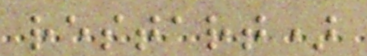restart)
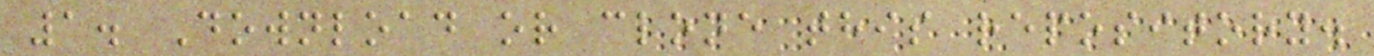1. Download or clone this repository.
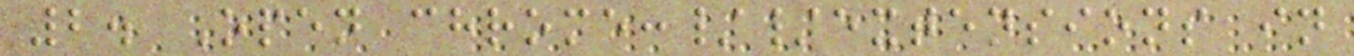2. Open chrome://extensions in
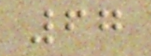67
